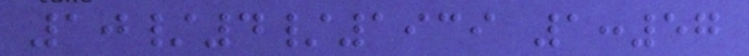10/4/1939 1:57
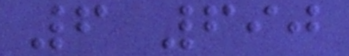6 690
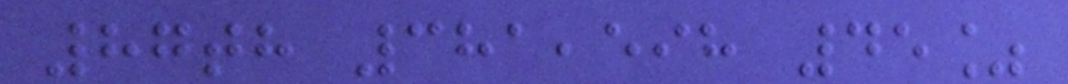87th 381,598 45%
